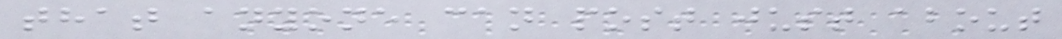that anyone can post just about
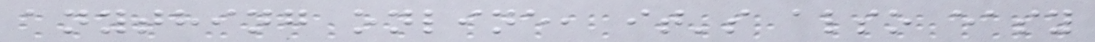anything online, it's also easy
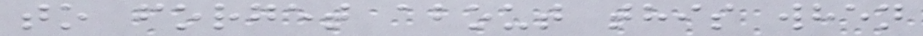to forget about this when
